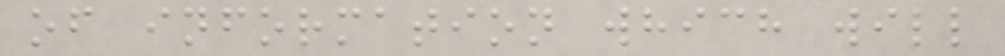of information which will
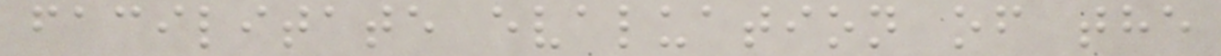facilitate evaluation of the
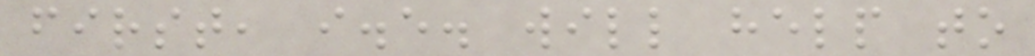first, i.e. will help to
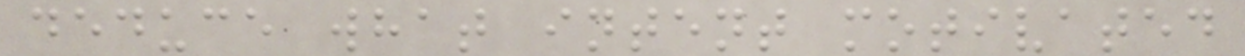deduce what intent motivated
